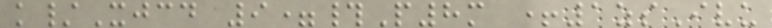k/Xjcd 9=#P8m +1zsIvu
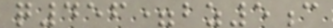q456=bz5c
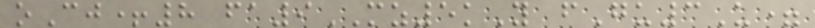oCj+8 fa9MZ5kY fGu3U=
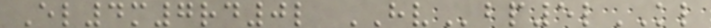El4m7rd0l HVbp5lKL
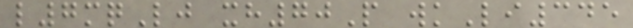l7mqLj xh70P wkLi345
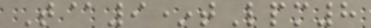T@9*tLpm8
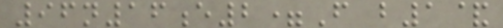96n16e2=F b1&
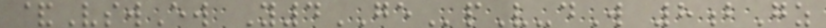&VswEw Y4GEpV-dW 8bGz
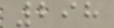298
